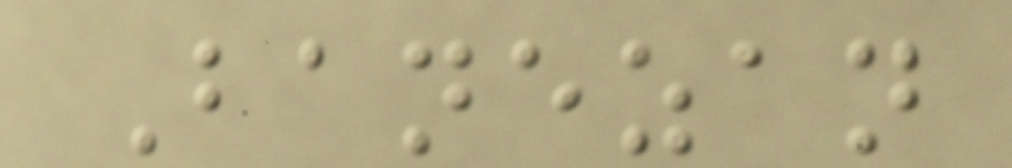Banezan
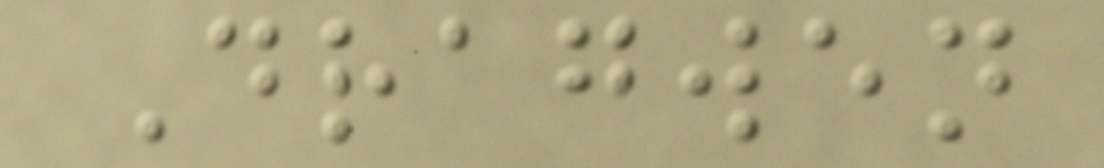Dragwen
